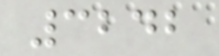3242
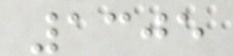1305
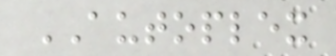AUTOPLEX
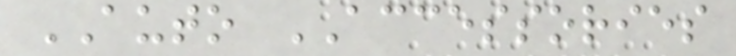AUTO ACCESSORIES
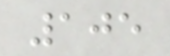105
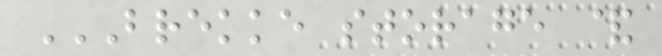BREKKE STORAGE &
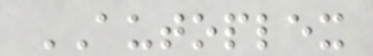AUTOPLEX
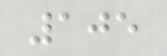105
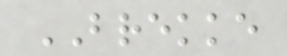BREKKE
